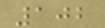102
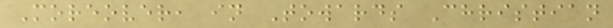Moreover, in Towards Christian
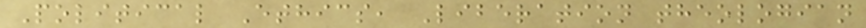Political Ethics, Liberation theologian
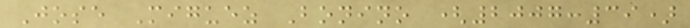Jose Miguez Bonino (2007:39)
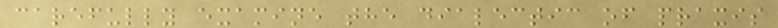carefully examine the dialectic of praxis
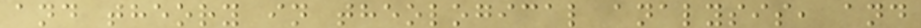and theory in theological analysis, and
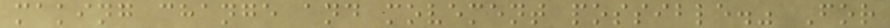making change and movement possible." For
